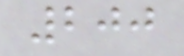200
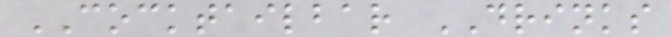COCKTAILBAR DRINKS
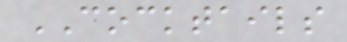COCKTAILS
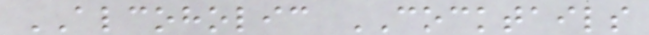ALCOHOLIC COCKTAILS
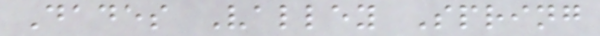Dades Valley Spring
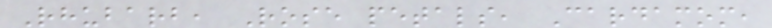Rhubarb, Rose petals, Cardamom,
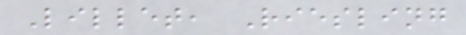Lillet, Riesling
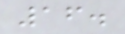16.
